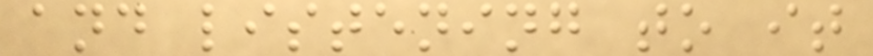and listening to it
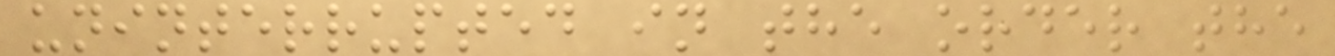uninterrupted in the order the
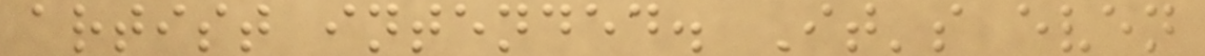artist intended. It's even
